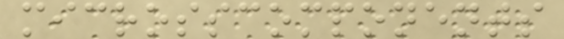microsscomponents
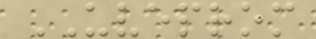UVEPROM
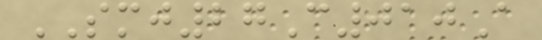SMJ27C010A
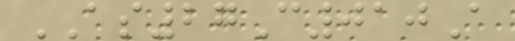AS27C010A
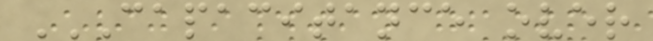CAPACITANCE OVER
